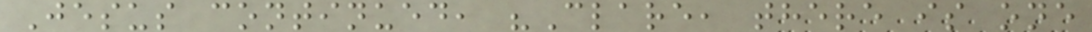Jesus continued, "Clare, there is one
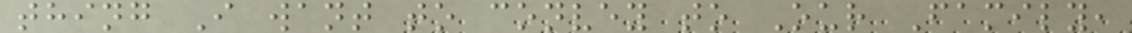thing I want to convey to Our Family,
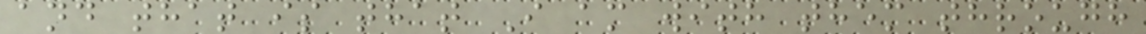and that is that I am with them through
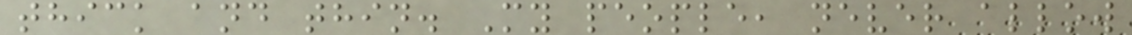thick and thin. My people, never allow
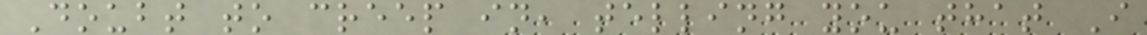Doubt to creep in, telling you that I
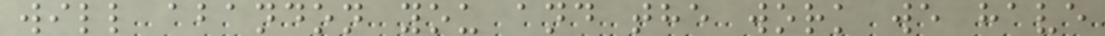will abandon you and the work we have
